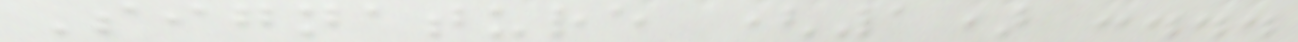Signature (1) :...
